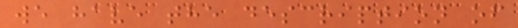we have the description of
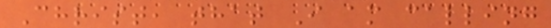Christ, that I am calling
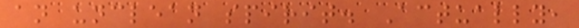an unclean spirit. Actually,
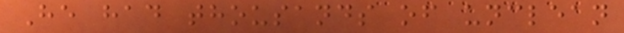He had thousands of unclean
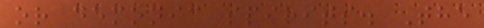or demonic spirits. The
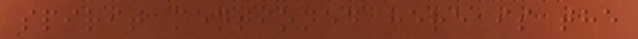spirit mentioned here is the
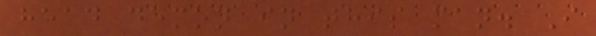head demon in this man. I
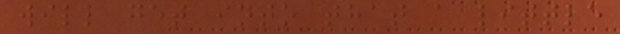will get into that a little
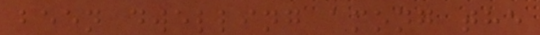been dwelling among the
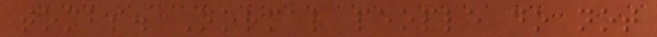tombs. Normal people do not
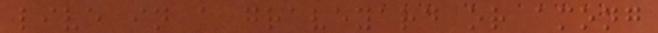live in a graveyard or among
